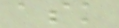ask
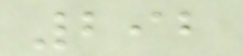292
